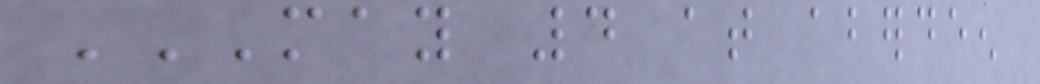MAY 4 AT ABERDEEN
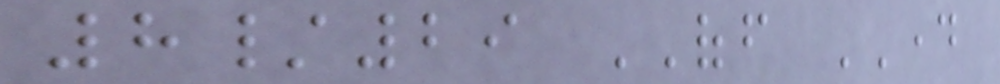8/29 OFF DAY
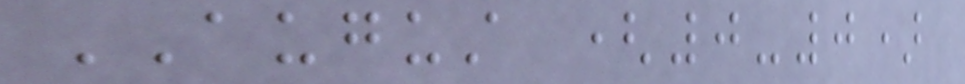AUGUST (0-0)
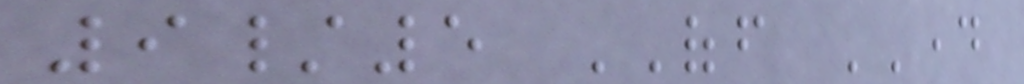9/5 OFF DAY
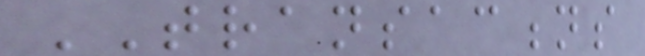TRANSACTIONS
